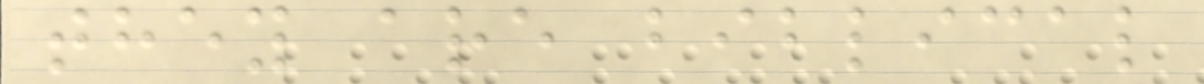they are biblical
